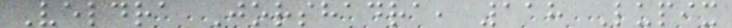Veldra Jorshadra, 118 Lupix
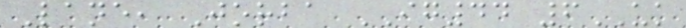Lane, Jorba IG44 6UK
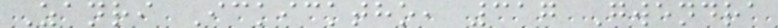Zanri Ickicktho, 317 Gwendra
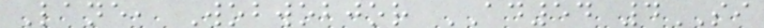Lane, Wobwobjor AD54 4SI
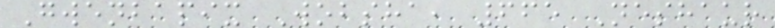Gwenbapix Wobsha, 665 Neshaur
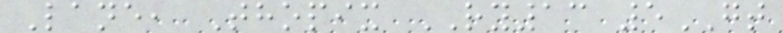Lane, Thopix RY13 5GT
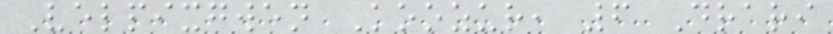Velpixgwen Koozur, 6 Drari
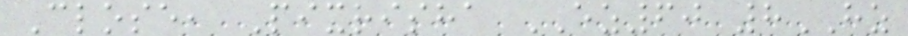Close, Pixrisha EZ60 8HZ
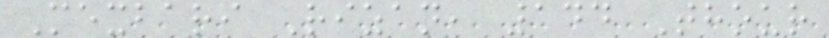Mexbari Rizan, 144 Thour
